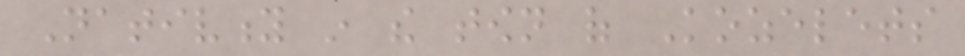Nativity in the town of Kozelets
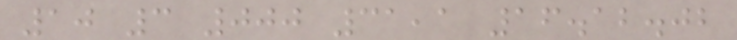10 3 000 31,1 16.12.02
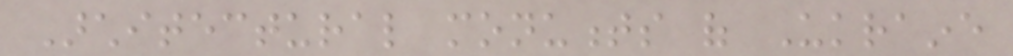Architectural monuments of Ukraine
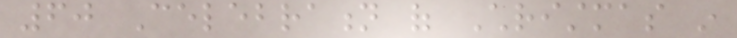60 Celebration of Christmas in
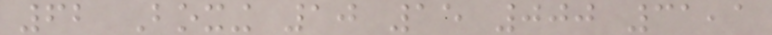62 Boxing 10 15 000 31,1
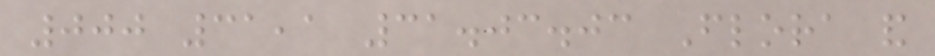000 31,1 31.03.03 Flora and
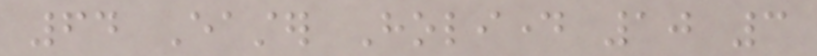64 Easter Holiday 10 3
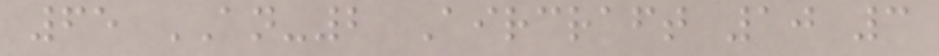65 AN-2 Aircraft 10 3
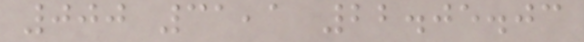000 31,1 22.05.03
